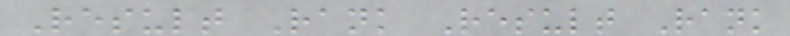Result Rank Result Rank
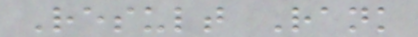Result Rank
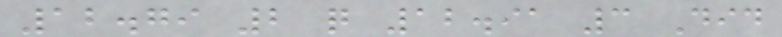12.79 2 q 12.91 3 Did
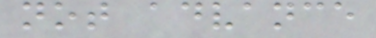not advance
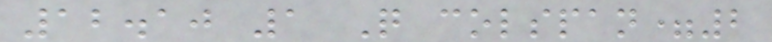12.10 1 Q colspan=2
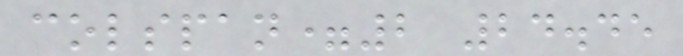colspan=2 24.45
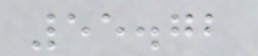55.72
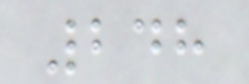248
